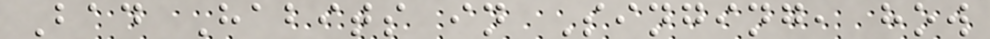Bad Habits in Singing, how
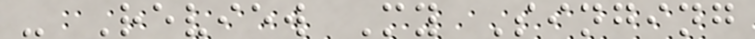- Review My Singing
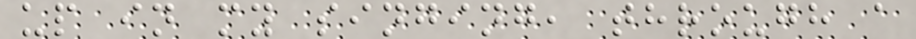up in my singing, through a
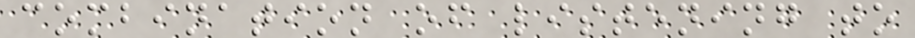combination of listening to
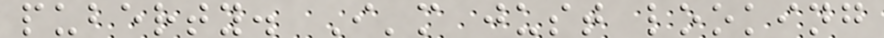puberty. I'm just looking
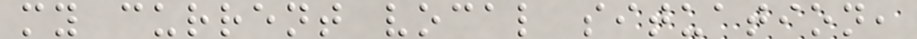my current vocal situation,
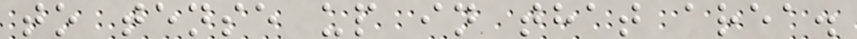to tense up in that area.
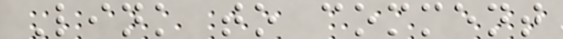Link to comment
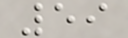59
